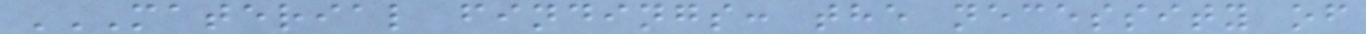MATERIAL FINDINGS: THE NECESSITY OF
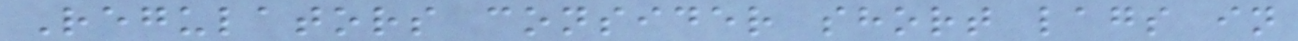Regulators consider short lags in
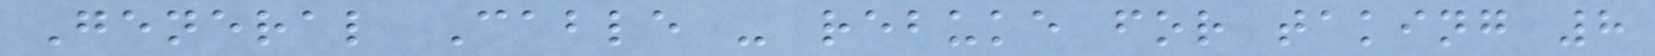General Cable - rebuke for taking 8
